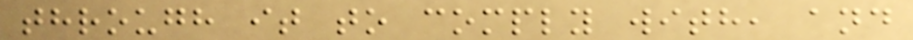through it to comply with, and
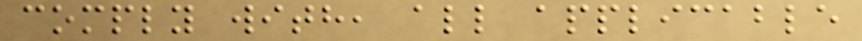comply with, all applicable
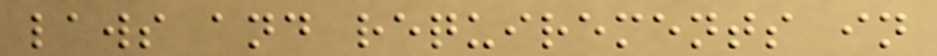laws and requirements in
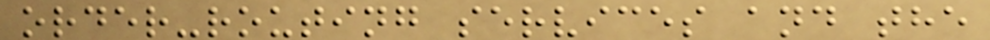order-routing services and the
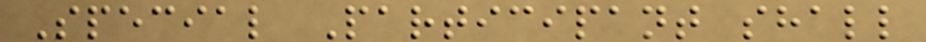Special Participant shall
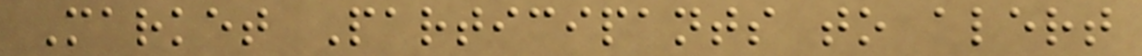Market Participants to alert
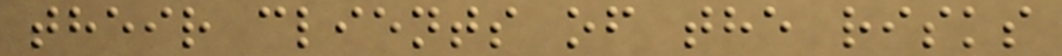their clients of the risks
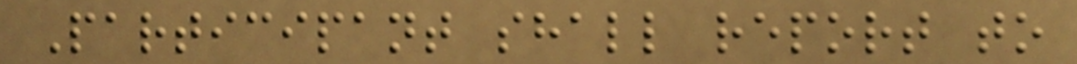Participant shall report to
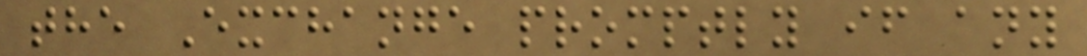the Exchange promptly if any
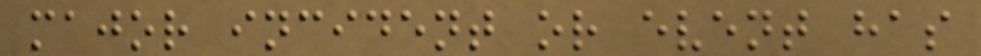major incident or event has
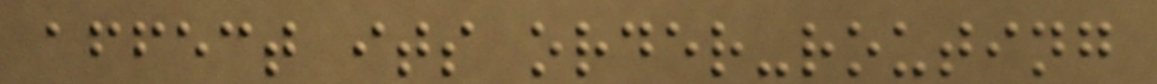affect its order-routing
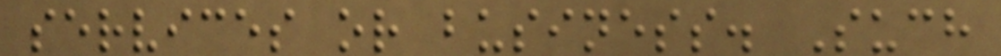services or business. Such
